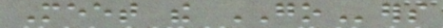Meet the GOers
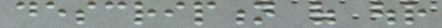description of our
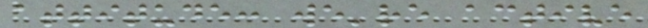attitude: we're active
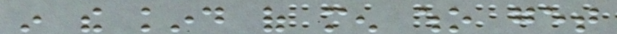in the kind of men who get
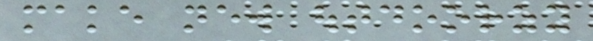make new outdoorzy
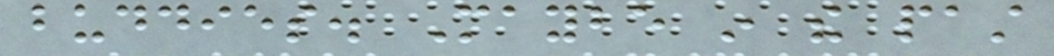buddies. Maybe in the past
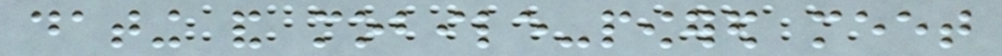dating and mobile-powered meet
